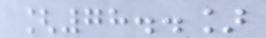[78..]
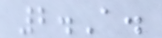2.A.
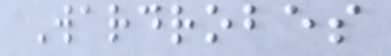Wardrobes
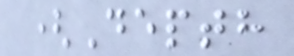(Depth
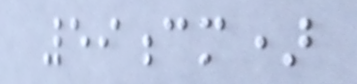59cm)
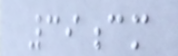39cm
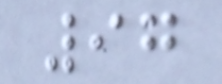97
